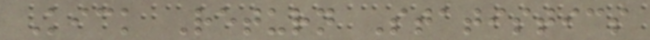Kick Return Statistics
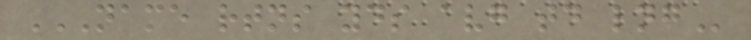NAME RTNS YDS AVG TD LNG
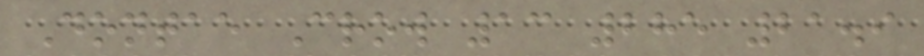Dontae Crow 13 285 21.9
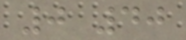0 40
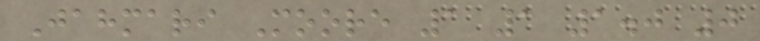Jahmari Moore 1 1 1.0 0
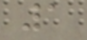1
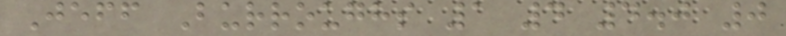Jeff Burroughs 1 4 4.0 0
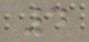4
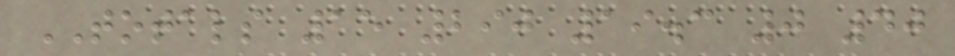TOTALS 15 290 19.3 0 40
